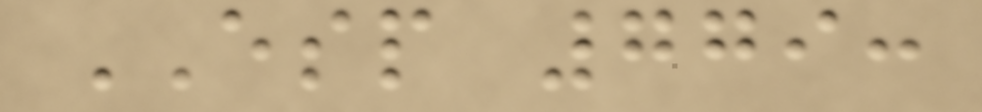ESP 779:
